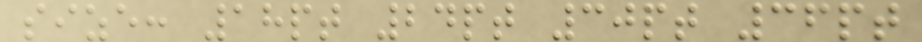size: 18pt 24pt 30pt 36pt
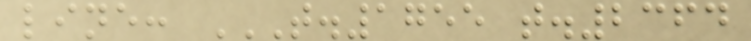line: T.1755 T.2364
